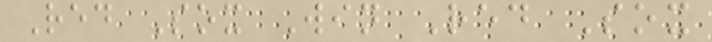Red Sox Win Red Sox
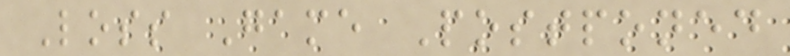Loss Game Postponed
